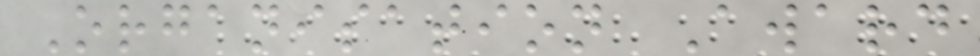Organisation Award
